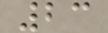23
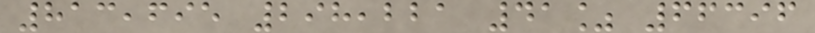813,695 298,221 41% 66396
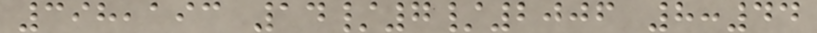398,193 14/7/2006 8:44
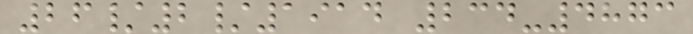26/2/1914 234-4873
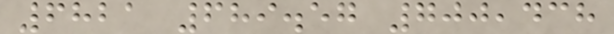6821 689.57 700,438
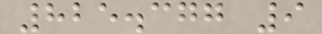825.377 9
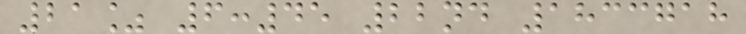21% 6:45 22nd 1833718
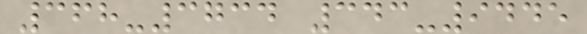368-3734 343-9445
